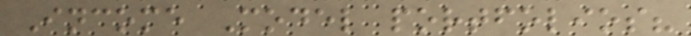Income Model portfolios?
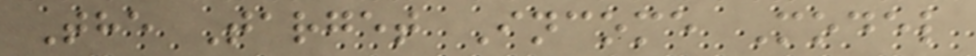The Target Income Model
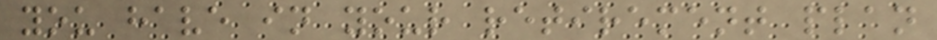you have in your retirement plan
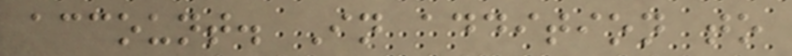account. In addition to
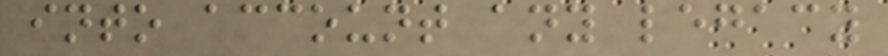into account any legacy
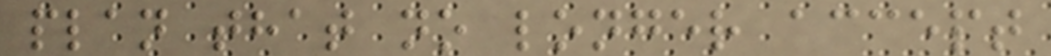plan that no longer accept
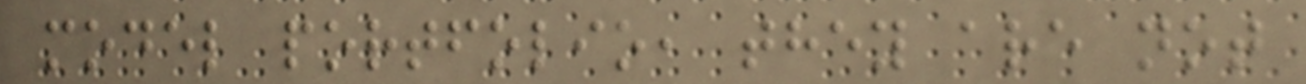model portfolio, they are not
